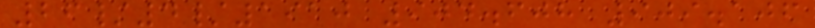26/4/1910 904.608 909.106
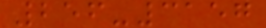256-3157
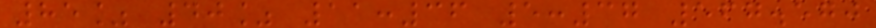85% 40% 11:36 5:37 567.570
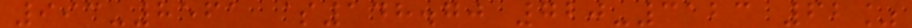993-8561 $148.70 720-3123 62%
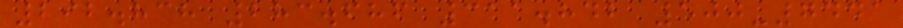292.838 283.686 311.842 500-7441
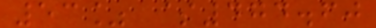53% $474.60
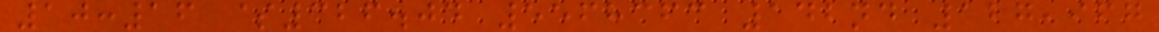10:16 $326.04 5568363 142nd 127,967
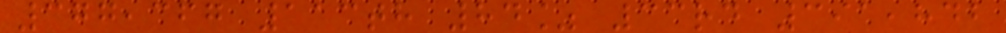377,367 113th 84% 33rd 391,842
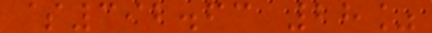$392.63 28%
